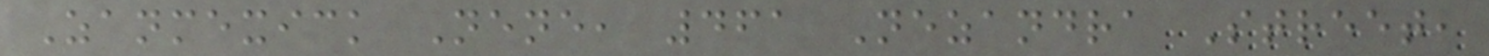Zanmexick Nene, 461 Nezandra Street,
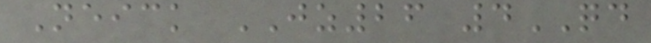Neick JZ26 4QD
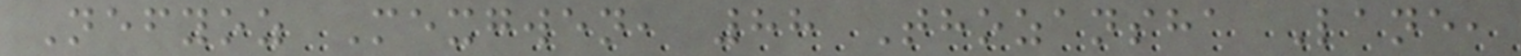Nefyoz Mexgwen, 88 Thozansha Lane,
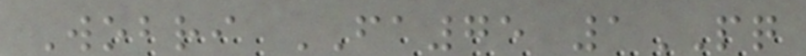Wobri FA75 1PQ
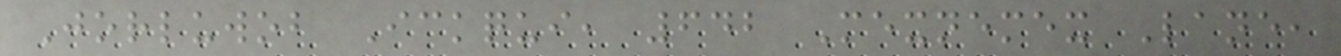Jorluwob Ickqui, 642 Mexnemex Lane,
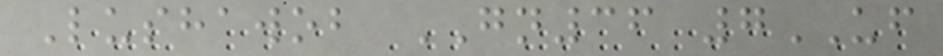Lushawob GN36 7UF
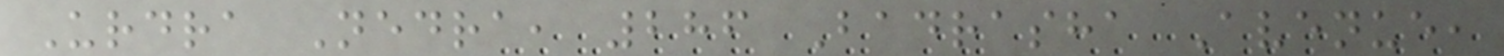Urdra Nedra, 286 Badrasha Avenue,
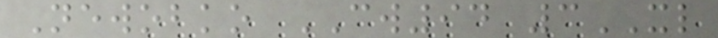Newobko CW94 3XL
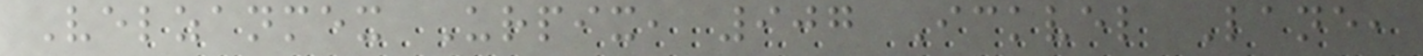Velzanmex Urpix, 907 Ickvel Lane,
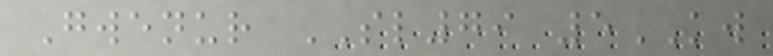Gwenur SL79 5KW
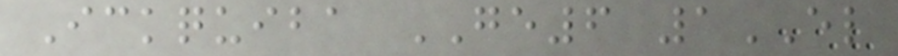Ickquiba GE6 1EL
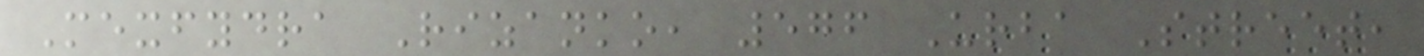Mexfydra Rizanko, 576 Urba Street,
